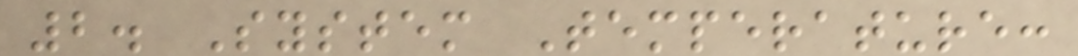2. System Temperature:
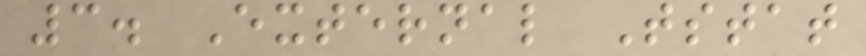3. External Tstat
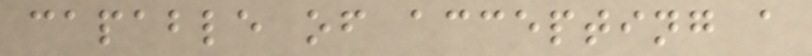capable of accepting a
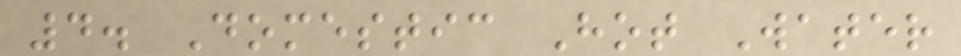4. Domestic Hot Water
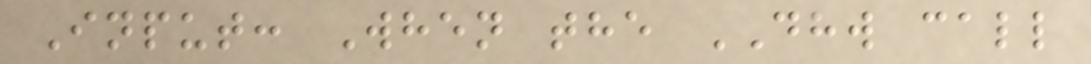Input: When the DHW call
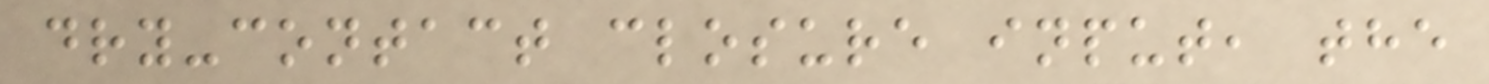dry-contact closure input, the
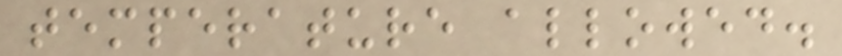temperature allowed.
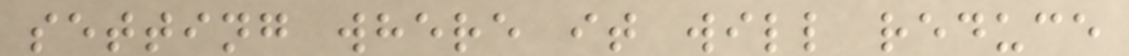setting where it will reduce
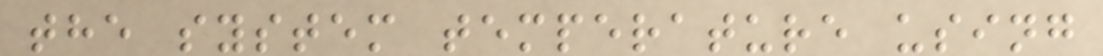the system temperature using
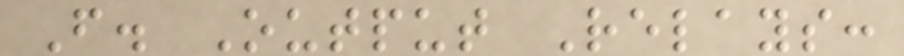F. Output Relays:
